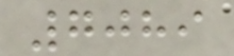7089
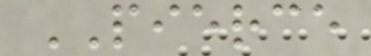PIERCE
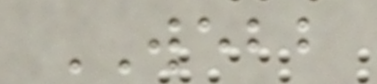WEBB
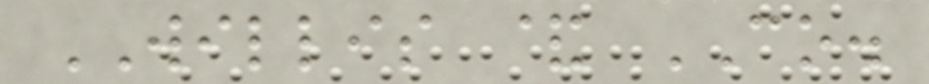WILLIS & CO.
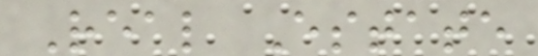Real Estate
